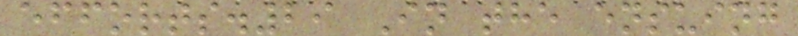efforts.29 In the ensuing
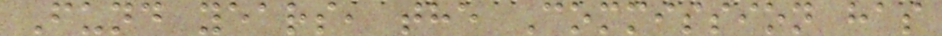Fund years, the Commission has
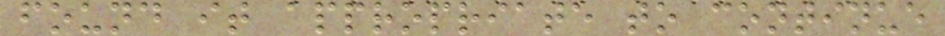found it appropriate to continue
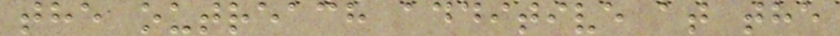the outreach additive at the
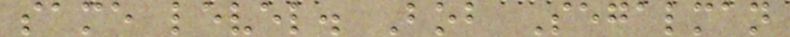same level. Bob Segalman
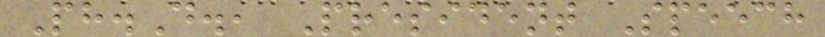Ph.D., President Speech
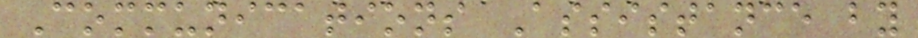Communications Assistance by
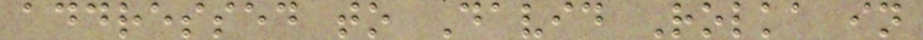addressed to David Rolka in
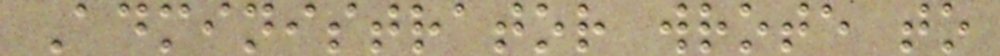Administrator wrote to
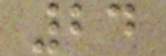24
